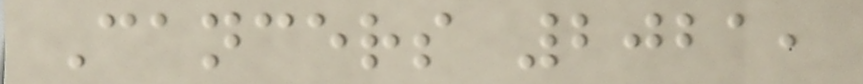Cancers 2021,
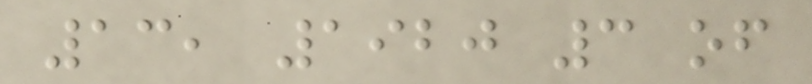13, 1920 3 of
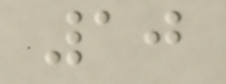10
